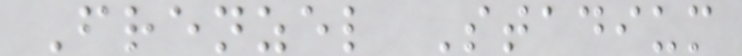Frenzel Stadium
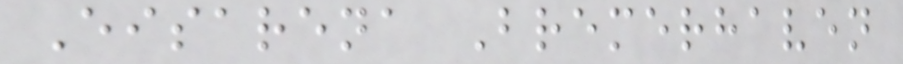Eisarena Bremerhaven
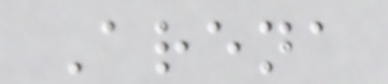Arena
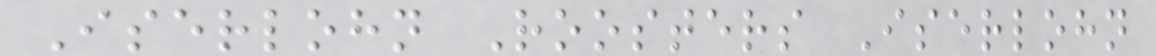Iserlohn Roosters Iserlohn
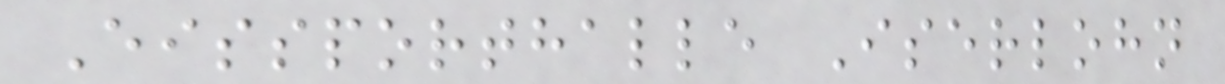Eissporthalle Iserlohn
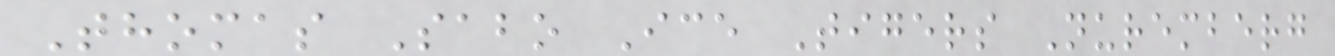Thomas Sabo Ice Tigers Nuremberg
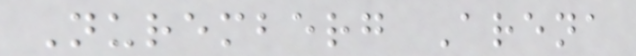Nuremberg Arena
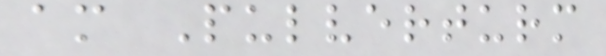am Pulverturm
